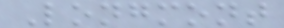Longmont
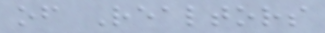of Realtors
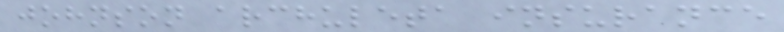johnson archuleta insurance
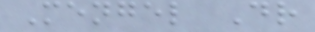Mengel Dr
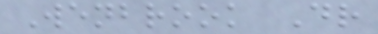Wenbrook Dr
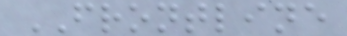FRONTLINE
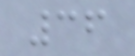36
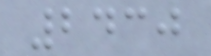2430
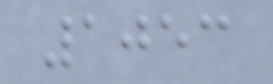1053
